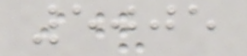5005
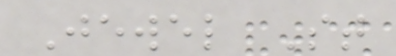Jewel St
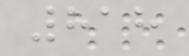818
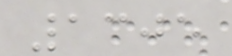1305
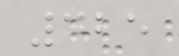425
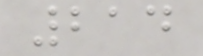214
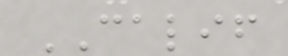CALIF
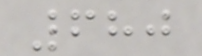680
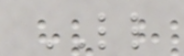LL
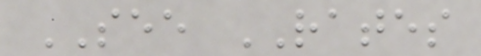SEE RATES
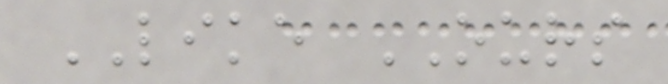LIKE OURS
